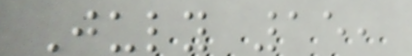July 15,
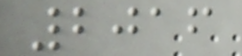2016
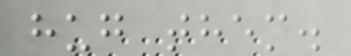hug them.
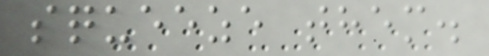squeeze them.
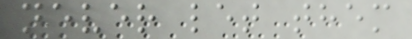never let them
